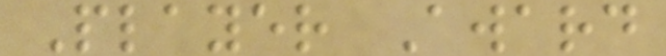Player Award
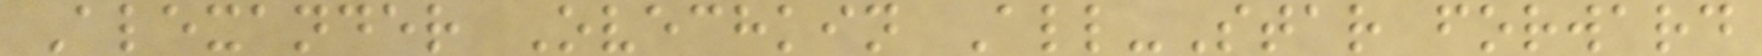Alexander Ovechkin All-Star forward
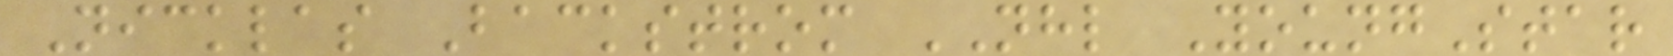Nicklas Backstrom NHL YoungStar
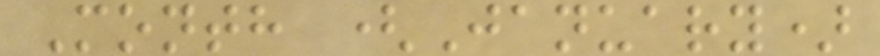Month (January)
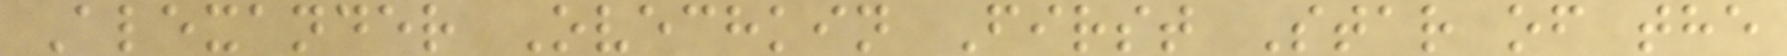Alexander Ovechkin First Star of the
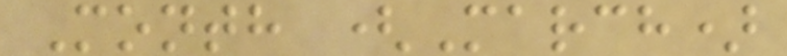Month (March)
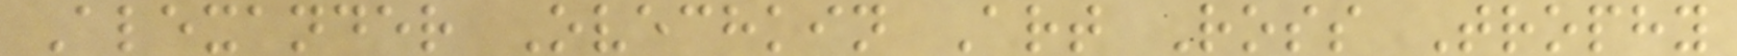Alexander Ovechkin Art Ross Trophy
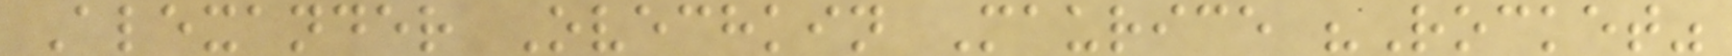Alexander Ovechkin Maurice "Rocket"
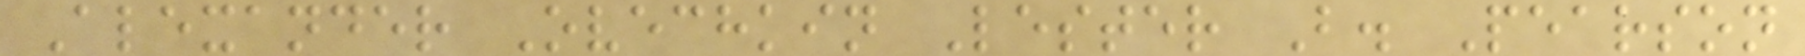Alexander Ovechkin Lester B. Pearson
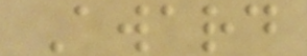Award
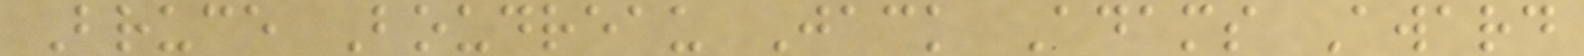Bruce Boudreau Jack Adams Award
